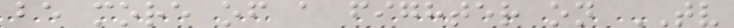be more of a fighter on TV
